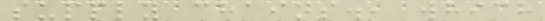supply chains., which
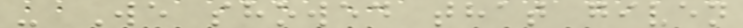- We showed that given
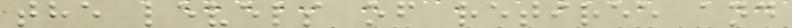the levels of retiree and
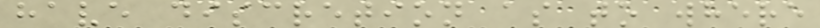have discretion as to where
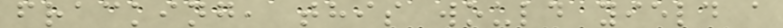fracking, this would yield a
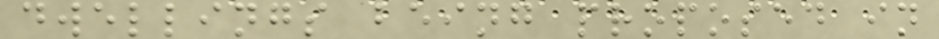dwellings being proposed in
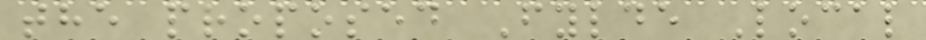the proposed Fylde Local
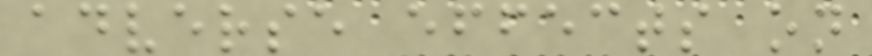adverse effects on
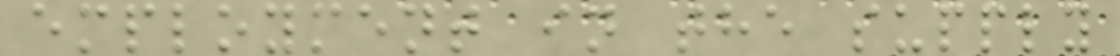employment in the supply
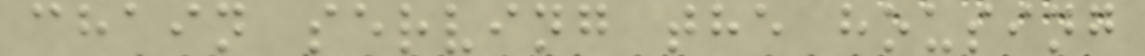chain serving the housing
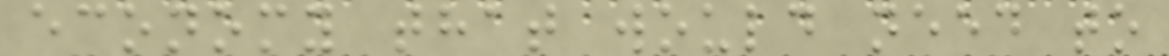economy that would need to
